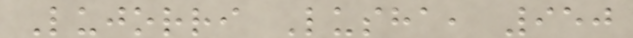Lujorri Lusha, 950
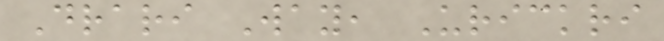Drari Way, Urickri
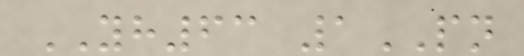YH63 1PN
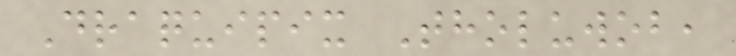Draquipix Tholuwob,
